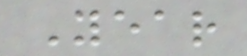Year
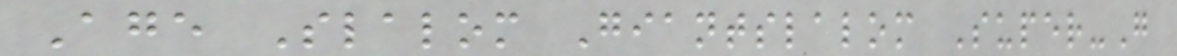Age Slalom Giantslalom Super-G
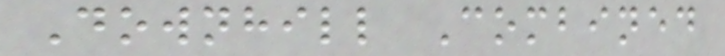Downhill Combined
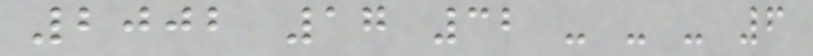2002 17 32 - - - 6
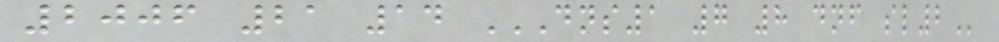2006 21 14 DNS1 7 8 DNF SL2
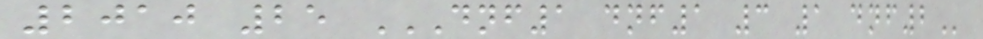2010 25 DNF1 DNF1 3 1 DNF2
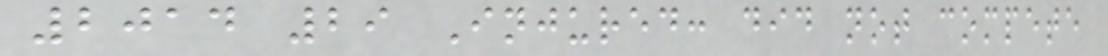2014 29 Injured: did not compete
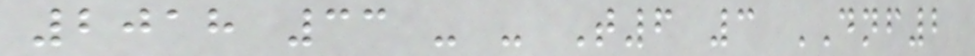2018 33 - - T6 3 DNF2
